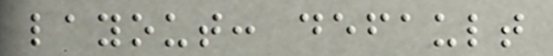layout: default
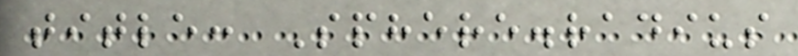title: Sphere.radius
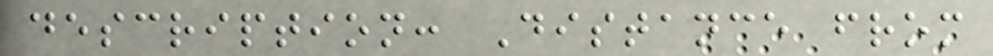description: Distance from
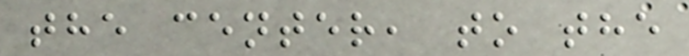the center, to the
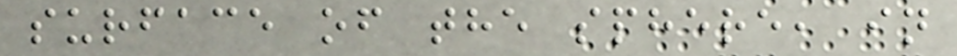surface of the sphere, in
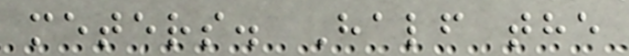meters. Half the
